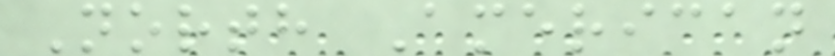North American
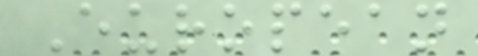European
